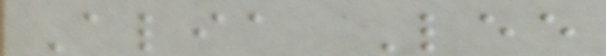Alia Lee
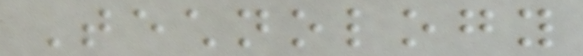Technology
